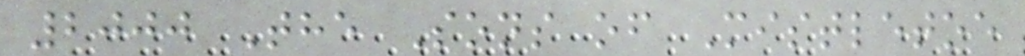2000 The Sons of Mistletoe
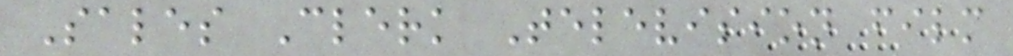Sales Clerk Television film
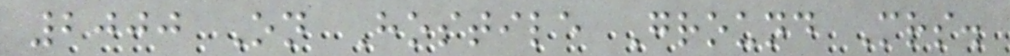2000 On Hostile Ground Mrs.
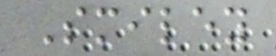Smiley
